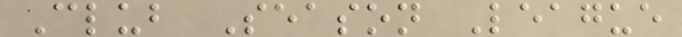Club Season League
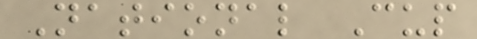National Cup
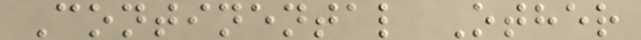Continental Other
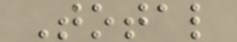Total
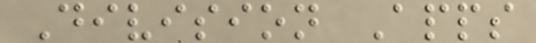Division Apps
